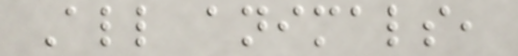All animals,
